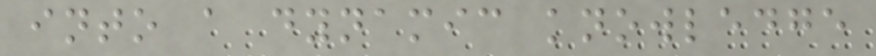into a dynamic knowledge
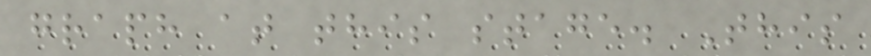graph at this stage. This
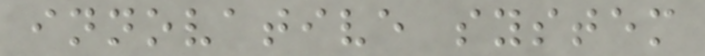innovative system
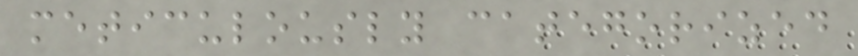meticulously categorized
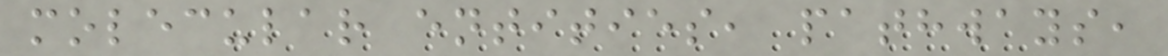molecular entities, pathways,
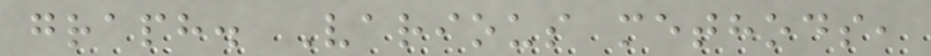graph. Various methods,
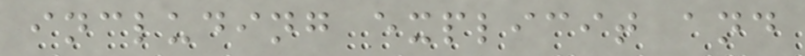including explicit and
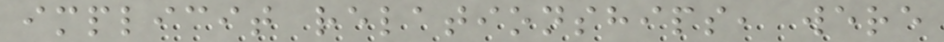implicit relationships, were
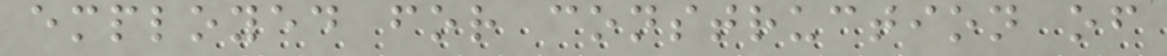employed for construction of
